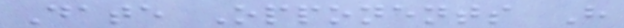Date Opponents H
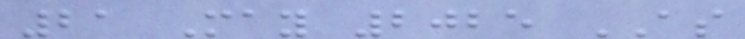21 May 2025 AS
